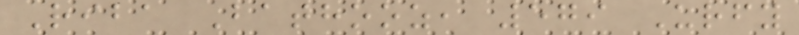Riba Bathooz, 579 Urfy
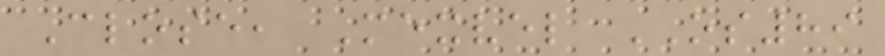Close, Mexvel OS89
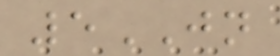5JN
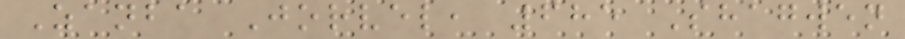Zanba Jorvel, 685 Shagwen
